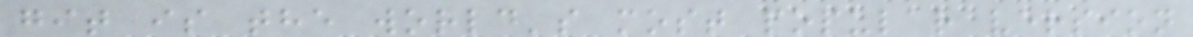git is the world's most popular version
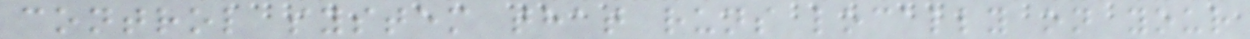control system that runs locally on your
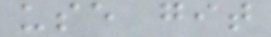use git
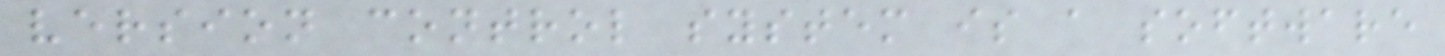version control system is a software
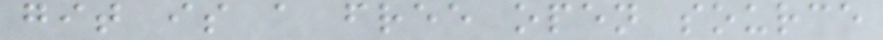git is a free open source
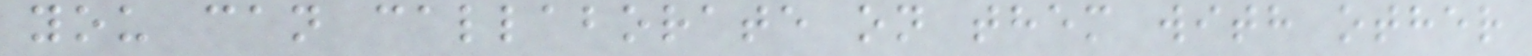you can callaborate on them with other
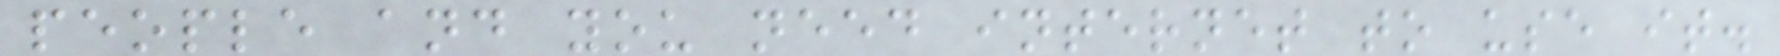people and you need internet to use it.
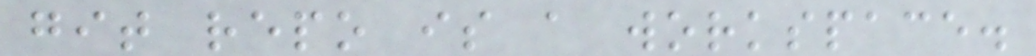git repo is a workspace.
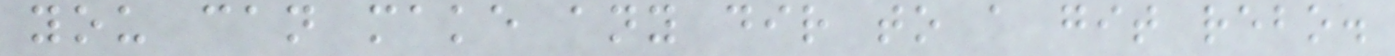you can make any dir to a git rebo.
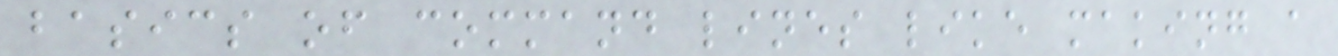basics of command lines like making a
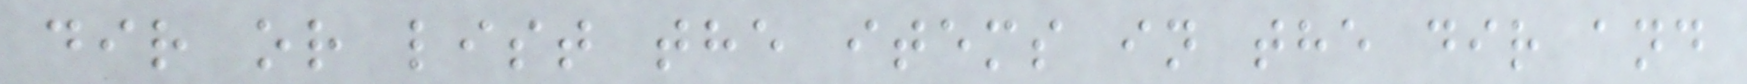dir or list the items in the dir and
